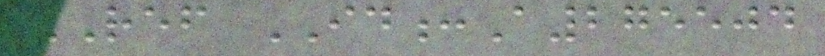REF ID:A275504
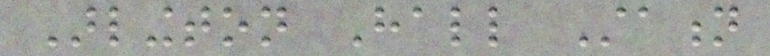Arlington Hall Station
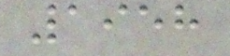1958
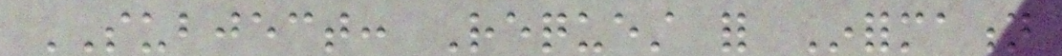SUBJECT: Request for Information
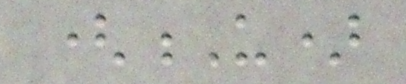(U)
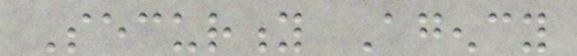Security Agency
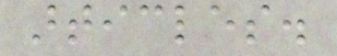articles.
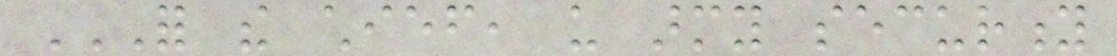FOR THE CHIEF, US ARMY SECURITY
